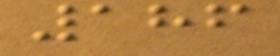186
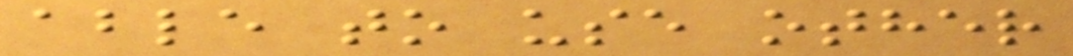able to use other
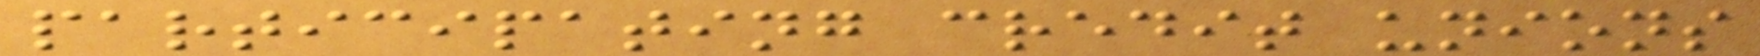participating credit unions
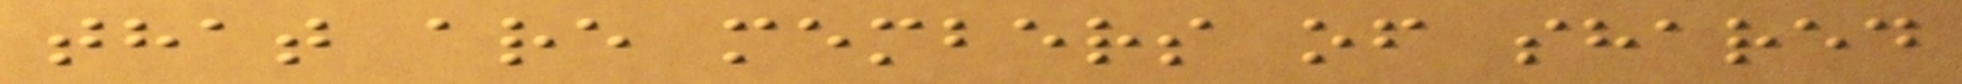that are members of shared
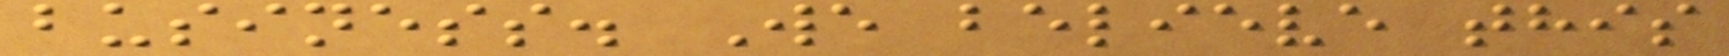business. We believe this
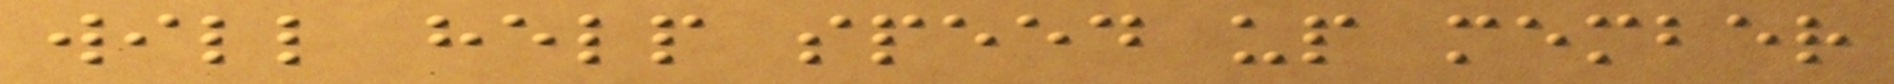will help speed up member
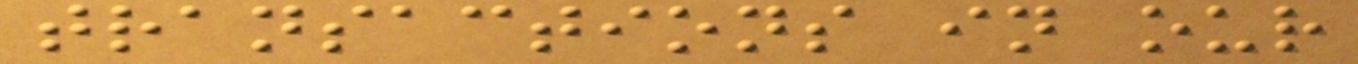transactions in our
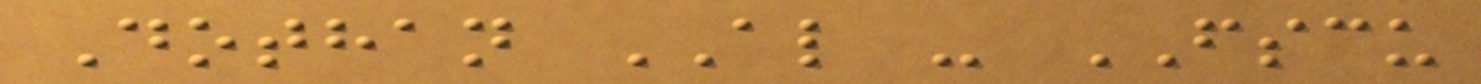Dothan AL - FSCU
